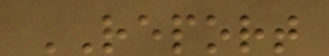REPORT
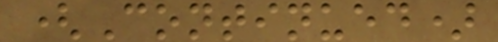(Continued)
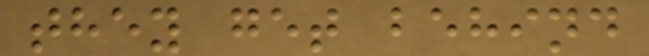they get behind
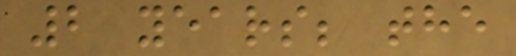2 years; the
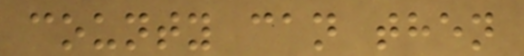county can then
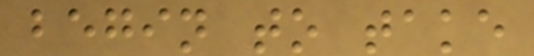begin to take
